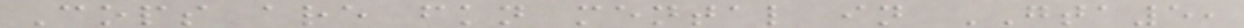Cops are fkn mental in GTA5,
